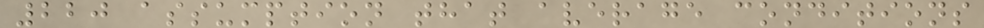220 assumption that average conditions
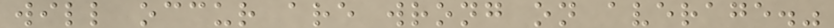will occur are wrong on average."
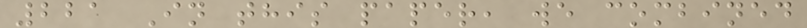221 In this paper, we combined
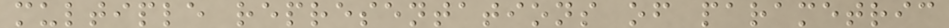multiple representations of parametric
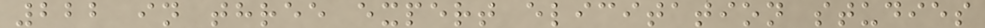222 in three expert elicitation studies
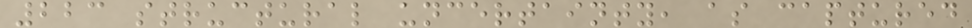223 structural uncertainty, as captured
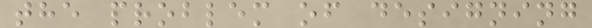the problem of designing
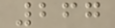267
